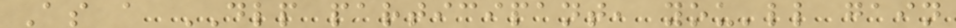As a DLP participant, you'll gain
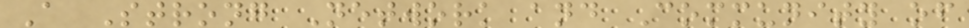A Strong Network and Community of
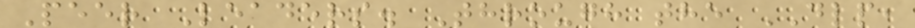Peer Leaders. Through the DLP,
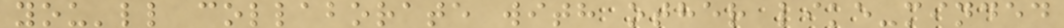you'll collaborate with other like-minded
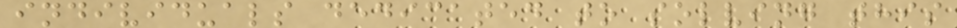individuals dedicated to solving this
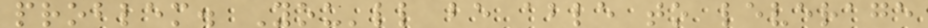problem. You'll be able to leverage
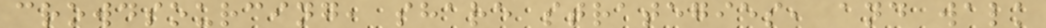crowdsourcing, share strategies, and walk
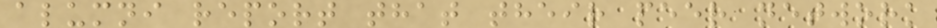alumni report that their peer network
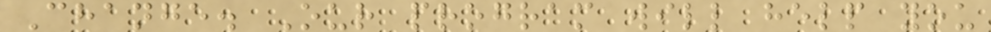Change. Our program will help you
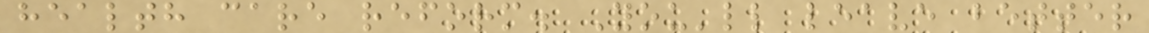health care reform. You'll leave better
